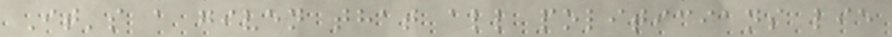It's a given that all politicians lie
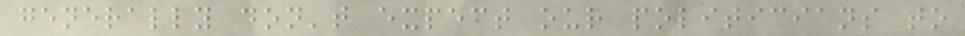generally don't expect our politicians to
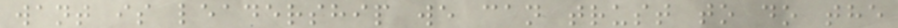want is leadership we can trust to do the
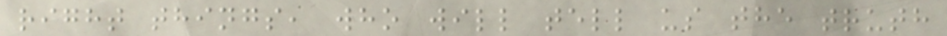right things, who will tell us the truth
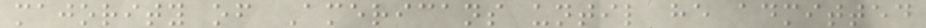majority of Americans until he admitted
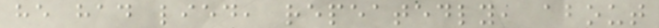he had lied, repeatedly, about
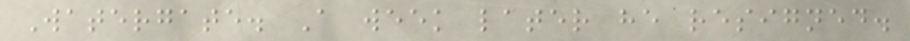Watergate. A week later he resigned.
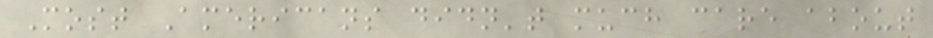Most Americans didn't much care about
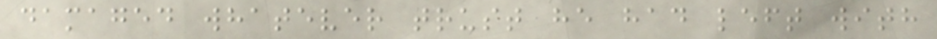damaged whatever trust he had left with
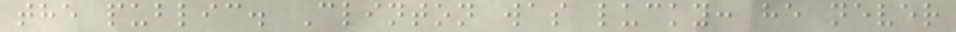the public. Clinton was lucky: he never
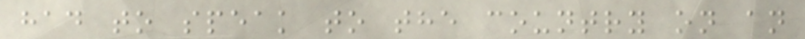had to speak to the country on an
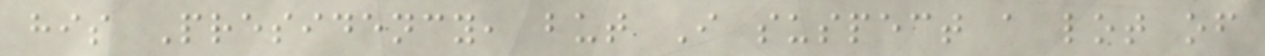his Presidency, but I suspect a lot of
